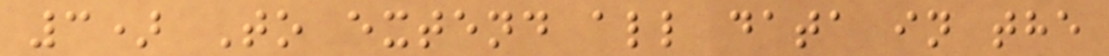3) To extend all data in the
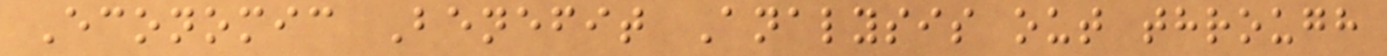Economic Benefit Analysis out through
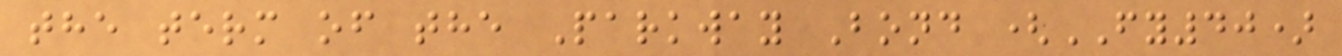the term of the Parkway Bond (FY40)
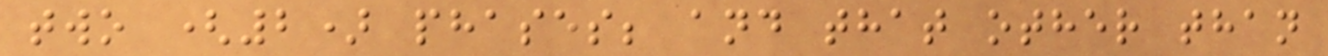two (2) phases; and that other than
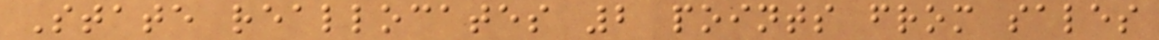State reallocates 2 points from sales
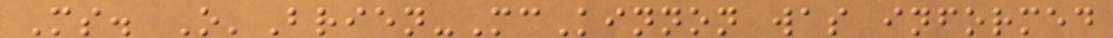Ms. O'Brien-McKinnon was informed
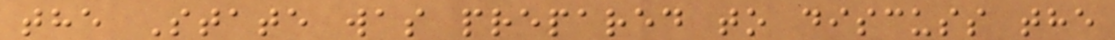the State was prepared to discuss the
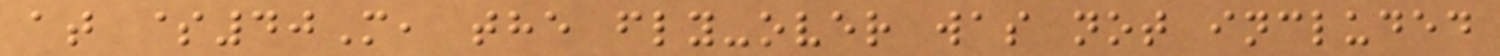at $40M, the fly-over was not included
